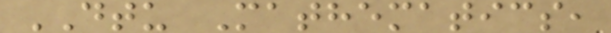DTU Mathematics,
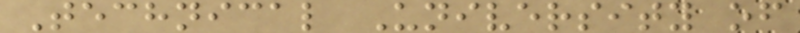Technical University of
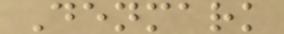Denmark
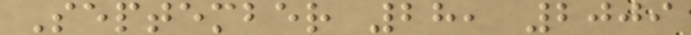September 28, 2009
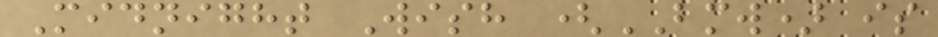Midnight Wish (BMW) is
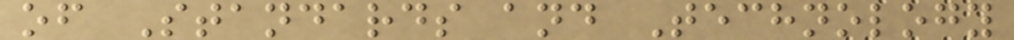of Standards and Technology
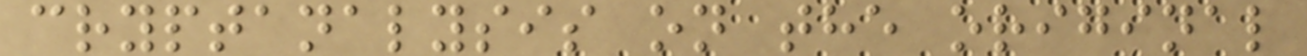cryptanalysis on the original
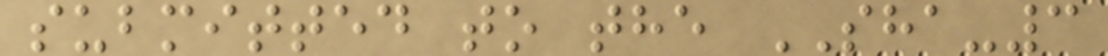submitted to the SHA-3
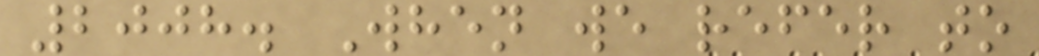2008. When we refer to
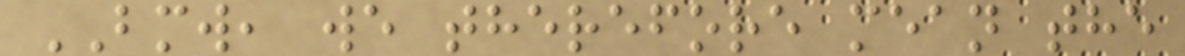BMW, we therefore mean the
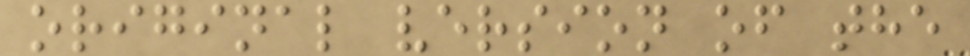original version of the
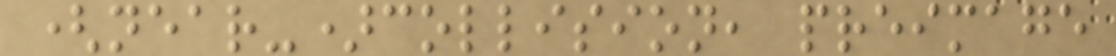(near-)collision, preimage
